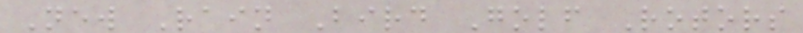New Rain Bird Golf Rotors
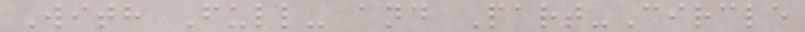With Full- and Part-Circle
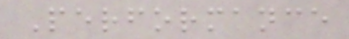Performance
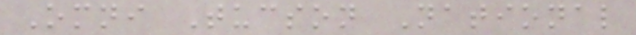Omni Tucson National
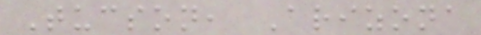Tucson, Arizona
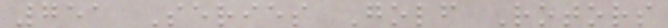751 Series Golf Rotors
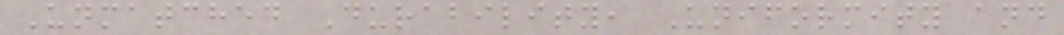Unmatched Durability, Uniformity and
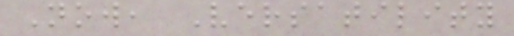Now, Versatility
